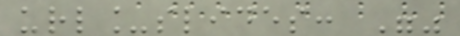url_slides: ""
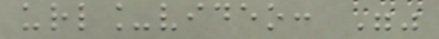url_video: ""
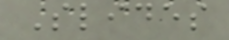Slides
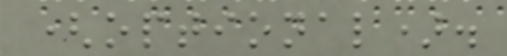(optional).
